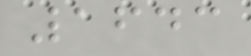1643
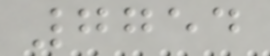7754
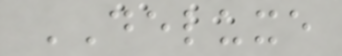DELUXE
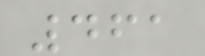461
